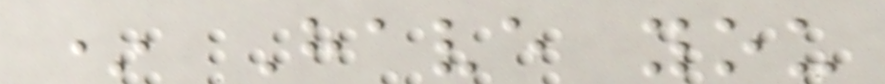* Have you
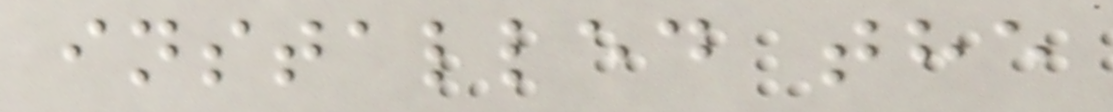installed the
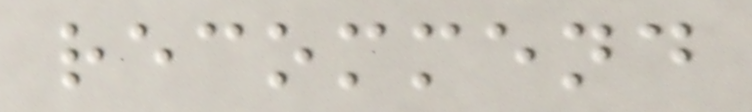recommend
